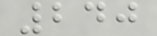240
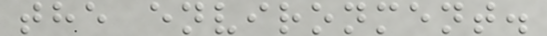the environment.
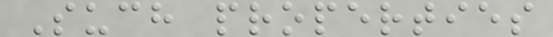Such properties
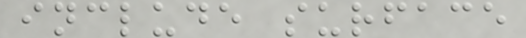include surface
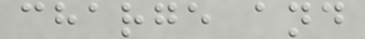charge and
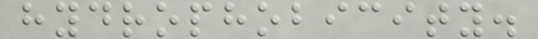hydrophobicity.
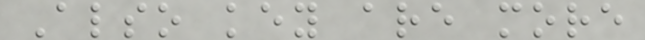Also key are more
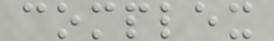complex
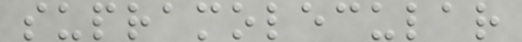supramolecular
